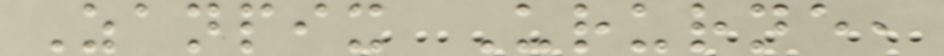Zanpix Ururne,
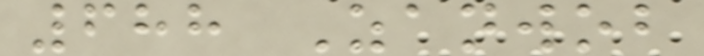688 Zanwob
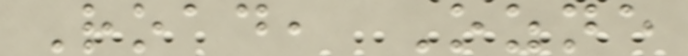Road, Ozne
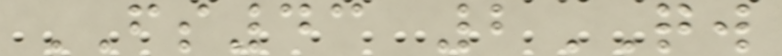FS43 2QW
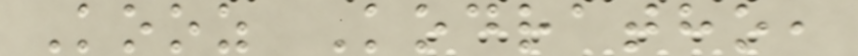Kooz Kodratho,
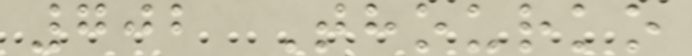702 Thourko
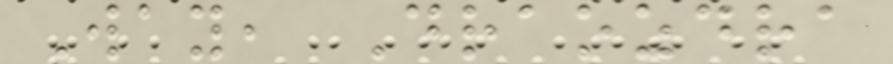Way, Draozdra
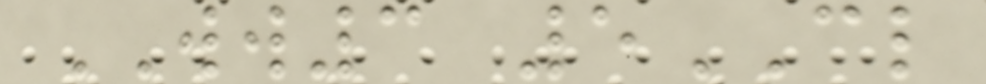WW3 5CL
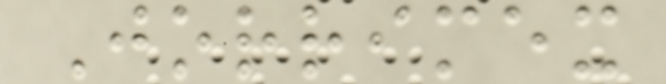Jorrimex
